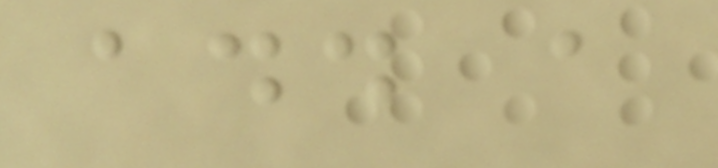add a
